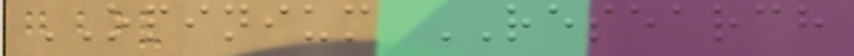OPINIUM RESEARCH
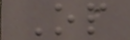Op
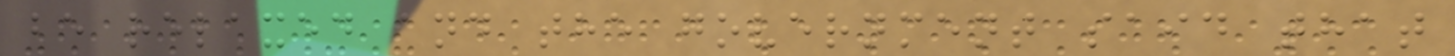be relaxed and the government said that
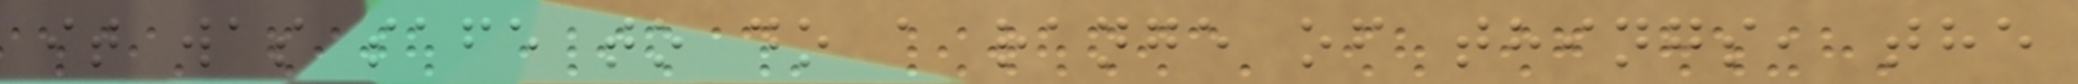it was safe to do a range of things, the
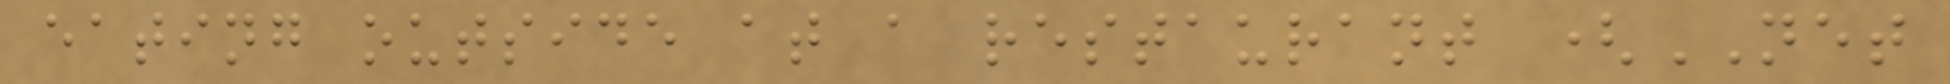eating outside at a restaurant (NET
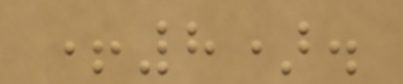+8).
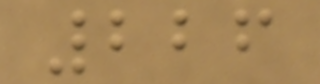226
